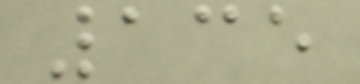135
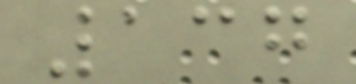137
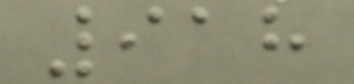918
